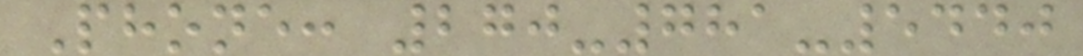Phone: 270-781-5440
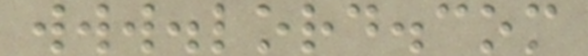www.lord.com
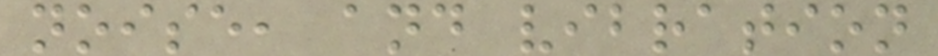noise, and vibration
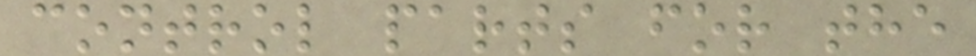control parts for the
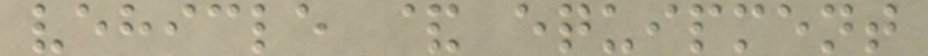vehicle & equipment
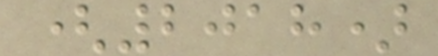(2018)
